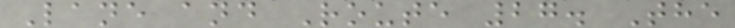Lane and Route 27. The
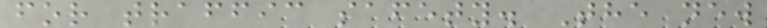for traffic safety. The new
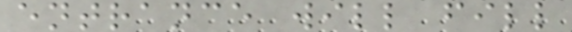entrance will fill
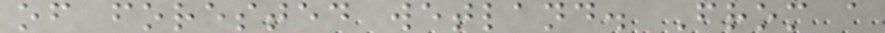of forested wetland. From a
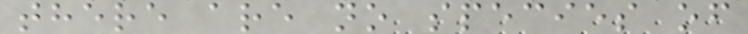there are no species of
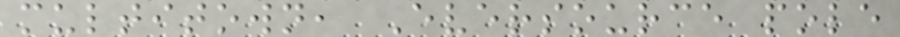multitown, Eversource pole
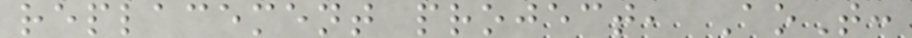replacement project, AoT:
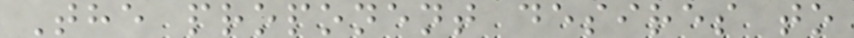The proponent desires to
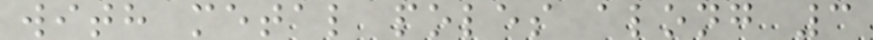with metal poles along 3
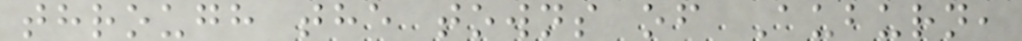through the towns of Auburn,
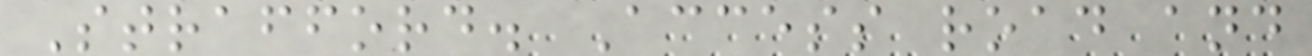Strafford. Access road and
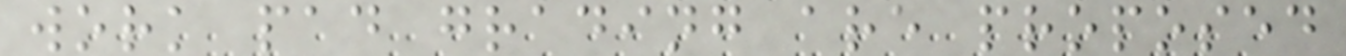work pad grading are proposed
